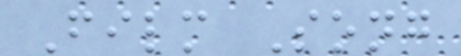Film Song
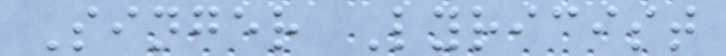Singer Lyricist
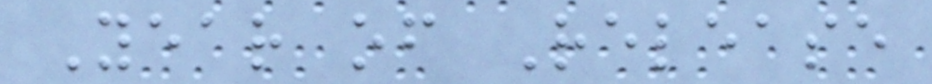Year of Release
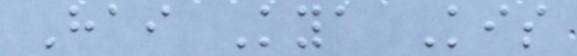Hai Kya Kis
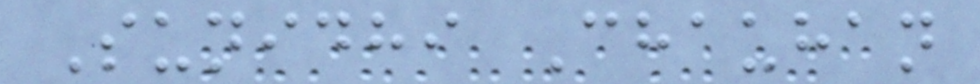Sunidhi Chauhan
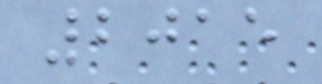2015
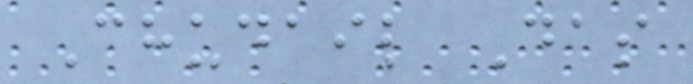Chudail Das
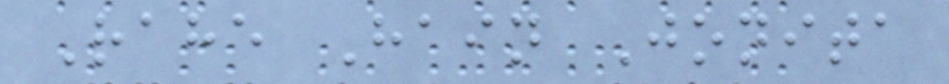Rahe Hain Jonita
